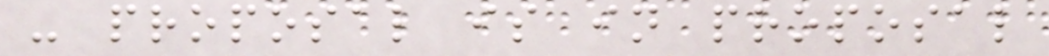- proposal is in proposal
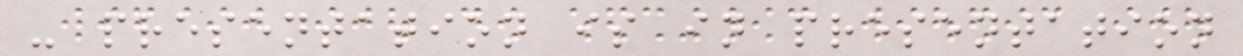- presentation is in presentation
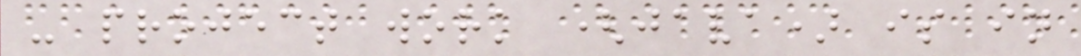- project work (java) is in
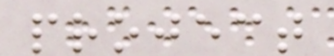project
